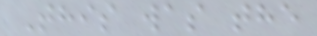This was the
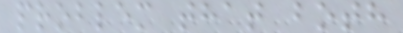problem that both
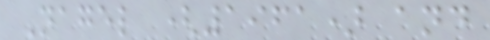Nagel (1961) and
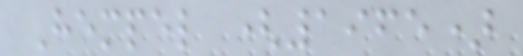Hempel (1965)
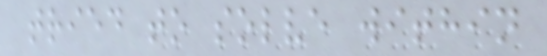tried to solve within
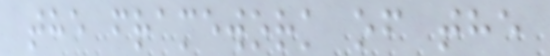the framework of the
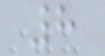8
